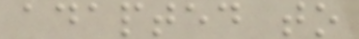adapted to
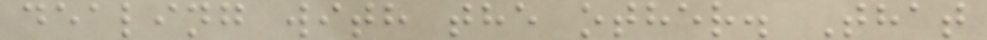dealing with the other. That
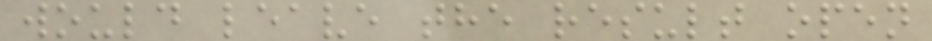would leave the result open
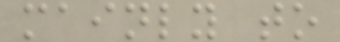mainly to
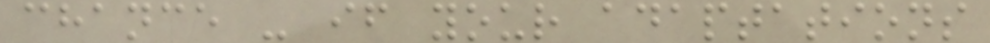chance - if your adaptations
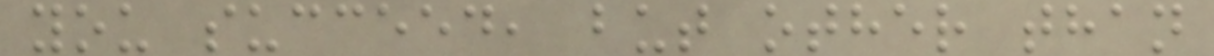you succeed, but other than
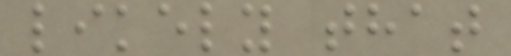likely that
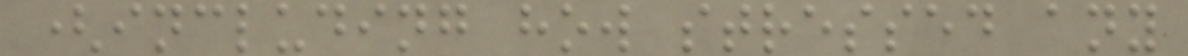(including how stressed any
